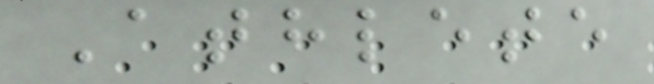Athlete
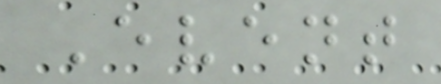Event
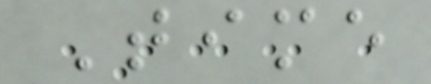Time
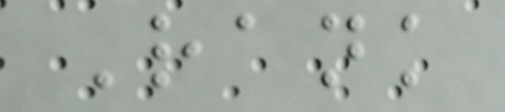Rank
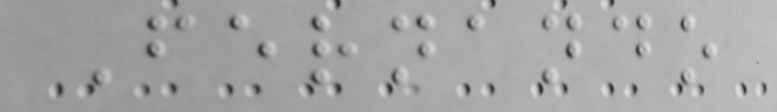Fernando
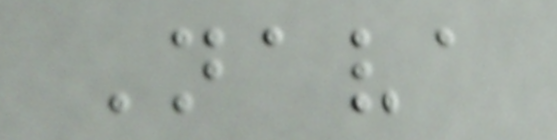Nava
